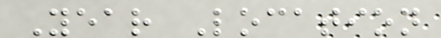Year Location
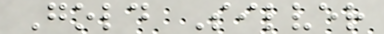Gold Silver
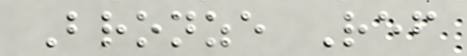Bronze Ref
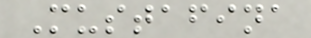Mustafina
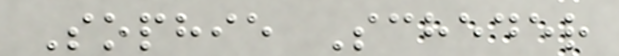Sophie Scheder
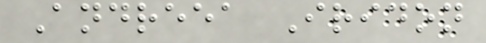Andreea Iridon
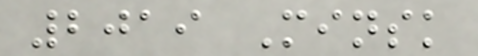2019 Minsk
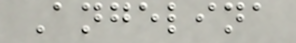Angelina
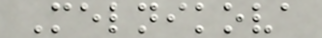Melnikova
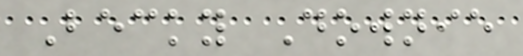Becky Downie
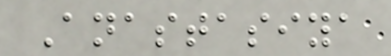Anastasiya
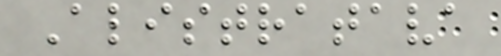Alistratava
